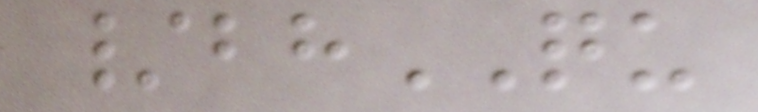/bhQU
